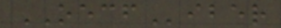OECFiber
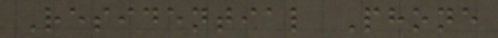Residential Phone
